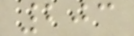203
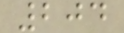204
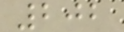202
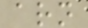arn
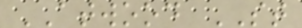ATWOOD ST
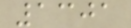1301
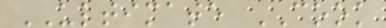ULTIMATE COOK
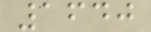1640
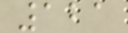121
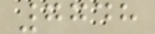7748
